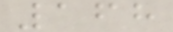168
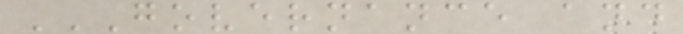GOVERNANCE AND
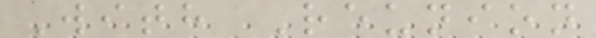With Reunion
